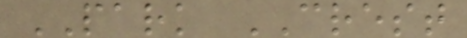PARK CREST
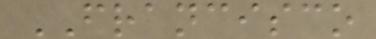FRANCISCO
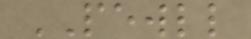PEWLL
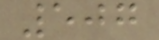507
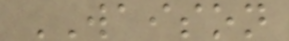WAISON
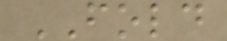FOLD
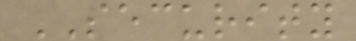SECURITY
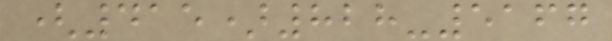(415)828-5167
